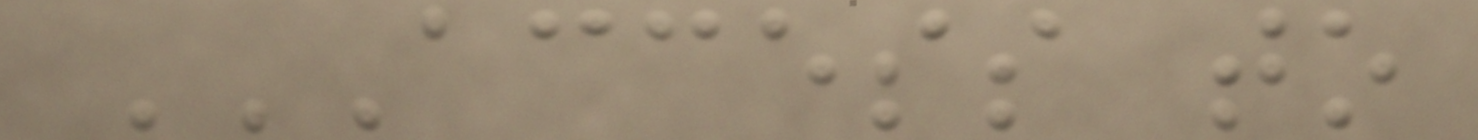ACCESS TO
